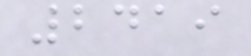2419
